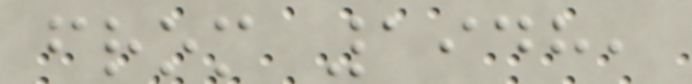from 1948,
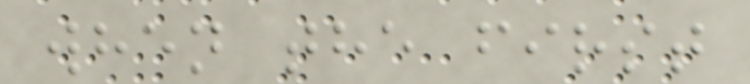when the first
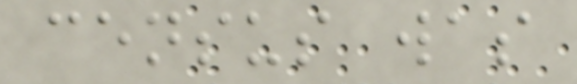census was
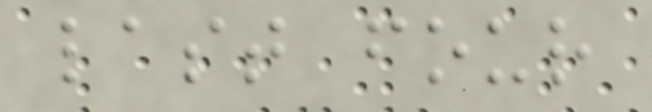last four
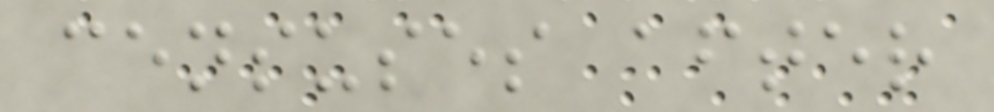censuses after
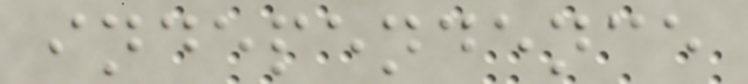independence
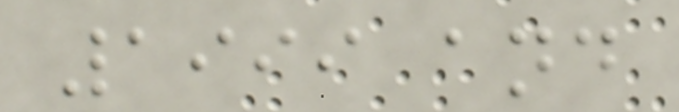1999 and
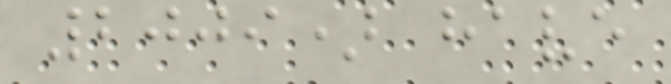2009) have
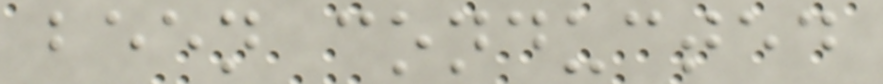been conducted
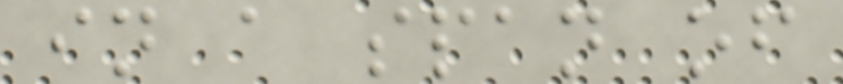in a span of
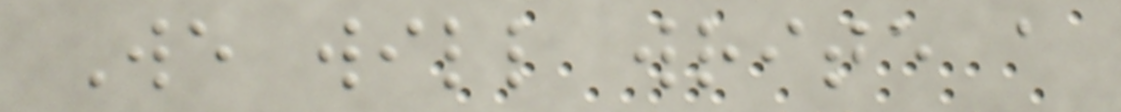We will write a
